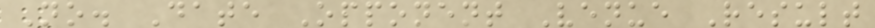No. Date Opponent Venue Result
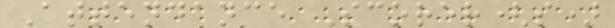Attendance Scorer(s)
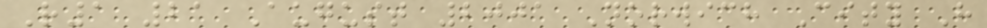R1 21 August 2001 Norwich City H
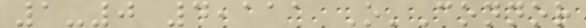1-0 4,111 O'Connor
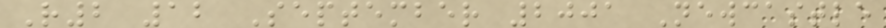R2 12 September 2001 Newcastle
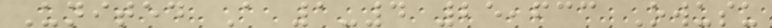United A 1-4 25,633 Owusu
